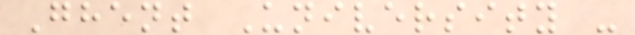Ghent University -
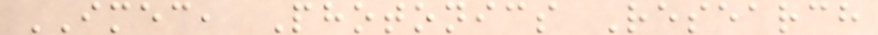IMEC, Photonics Research
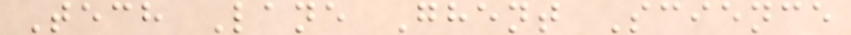Tech Lane Ghent Science
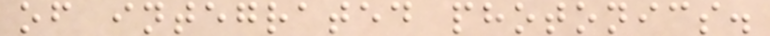of integrated photonics.
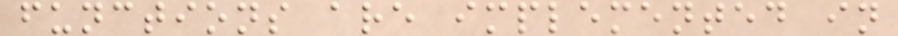functions are implemented in
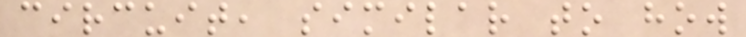circuit, similar to how
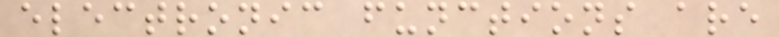electronic functions are
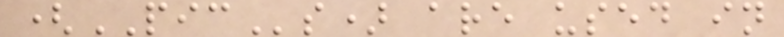(PICs) are used in
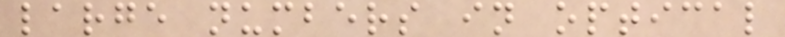large numbers in optical
